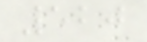520
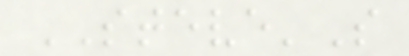STEVE'S
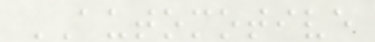AUTOMOTIVE
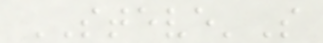STEVE'S
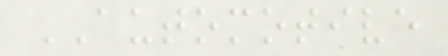AUTOMOTIVE
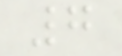7
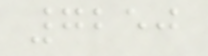7250
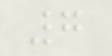7
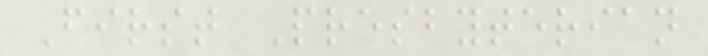First Presbyterian
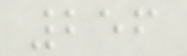256
